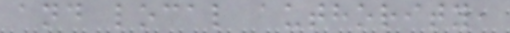and local authority,
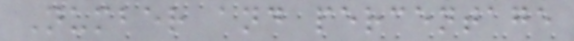Number and percentage
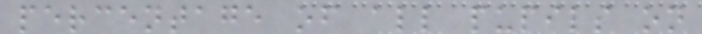percentage of all pupils on
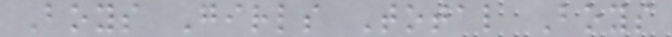Boys Girls Total Boys
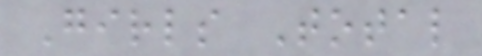Girls Total
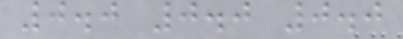0.0 0.0 0.0
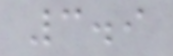3.9
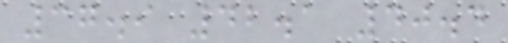37.9 42.1 40.4
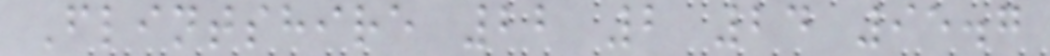Flintshire 22 2 24 95.7
